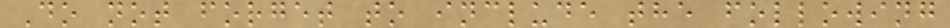Do not forget to include the following
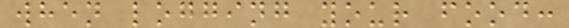when logging your food:
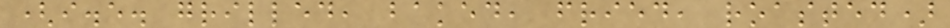(i.e. grilled, baked, fried, roasted)
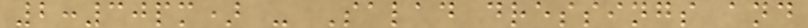2:30pm) - Salad dressings and
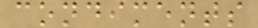condiments
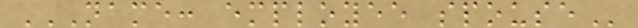NAME: EMPLOYEE SPOUSE
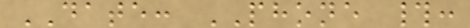DATE: PHONE #:
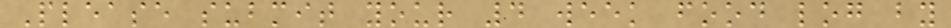Please submit your 4 week food log by
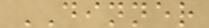DINNER
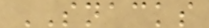SNACKS
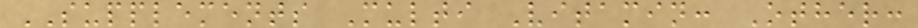SUPPLEMENTS Multi Vitamin: Other:
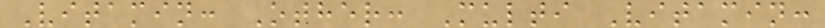Vitamin: Other: Multi Vitamin:
